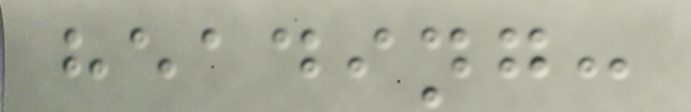heading:
